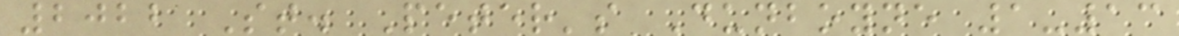2022 St. Peter's Dunboyne 1-13
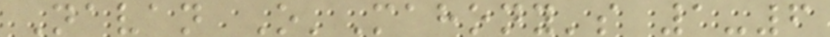Navan O'Mahony's 1-6
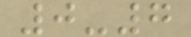0-7
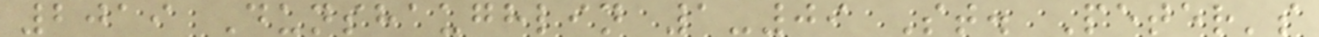2019 Dunshaughlin 1-09 St. Peter's
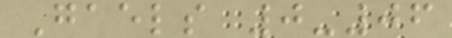Gaels 0-06
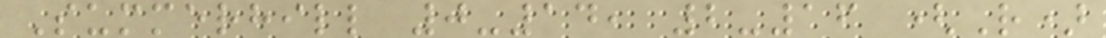Summerhill 0-14, 2-16 (R)
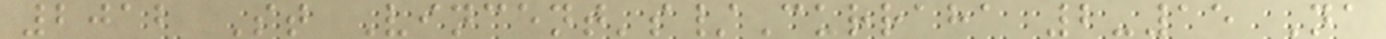2012 St Vincent's/Curraha 2-15 Na
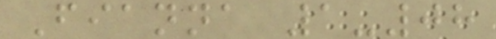Fianna 1-08
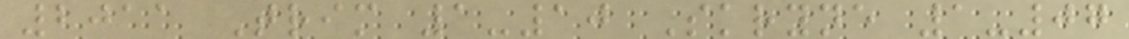2011 Trim 1-10 Skryne 1-07
